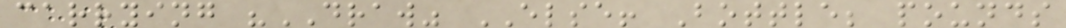carrying "DRAW" ELSE! Bottle; pounds
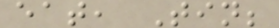eat, Tin;
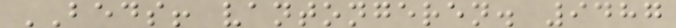BEDS! vantongeren. 9487
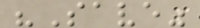"Save"
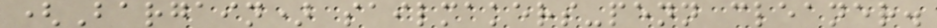(Bargain) sailmakers-penn cleaner.
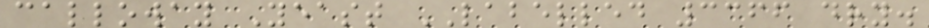calloway Yeast LABELLED 3366 dry.
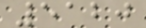5120
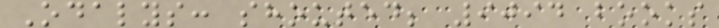Odalys: shouted; 9094 books
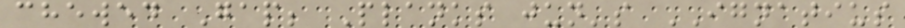chewed Gap; Planks jun's IGNATIUS
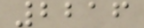2216
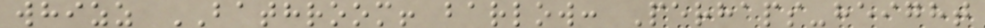whizz BATHROOM! barlow: Perhaps-height
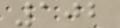102
